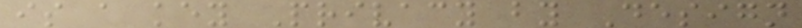is a key Privacy by Design
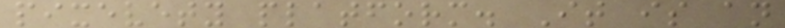pixevety platform. It is an
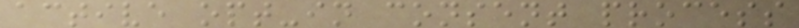active opt-in consent process
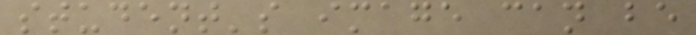student's image can be
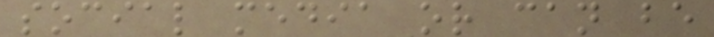social media or can be
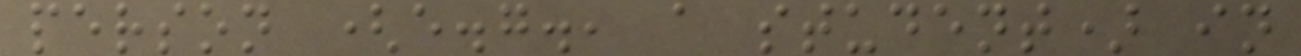person (e.g., a student) in
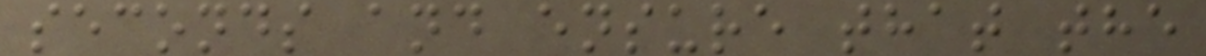seconds and ensure that the
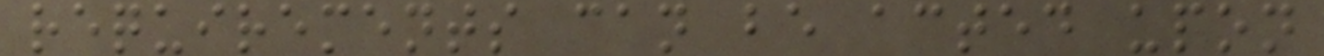requirements can be acted upon
